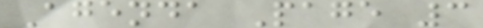Agenda Page 3
